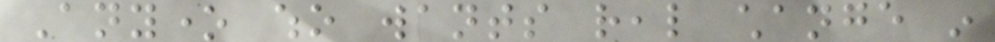Anyone who wants real change in
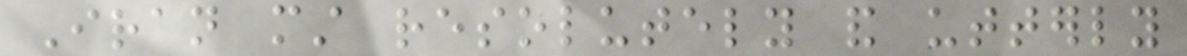Iran must resolutely and utterly
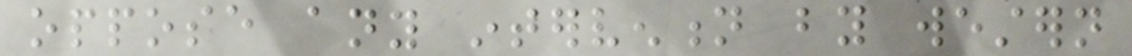oppose any intervention by western
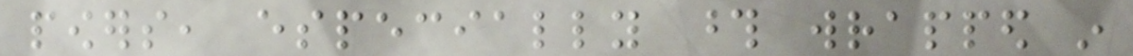powers, especially those wrapped in
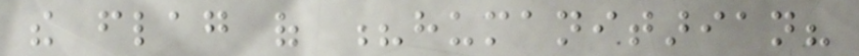the flag of ?humanitarian?
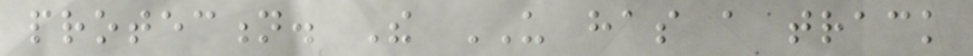protection. The US has a track
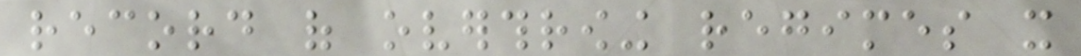record of overthrowing regimes it
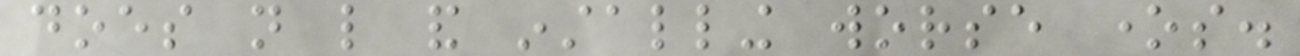does not like and installing worse ones.
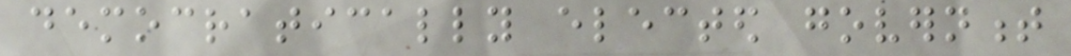democratically elected government
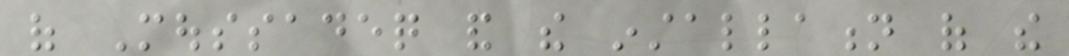of Moussadeq and the installation of the
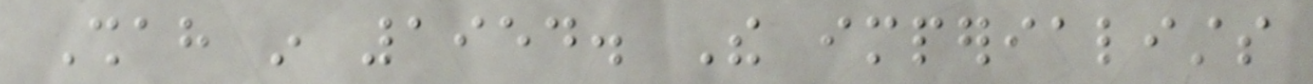Shah in 1954. The imperialists
